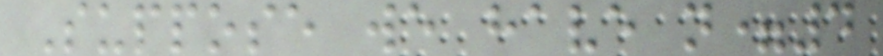Suppose we have n=4
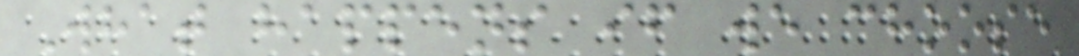What happens if we choose
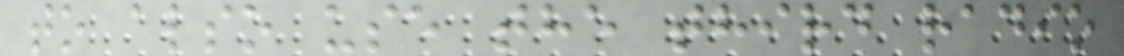to also use the third radio
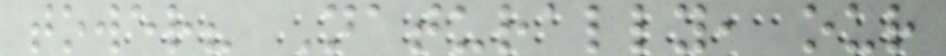tower? Naturally, our
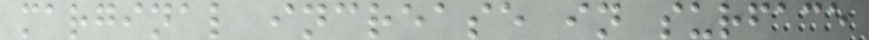marginal increase in surface
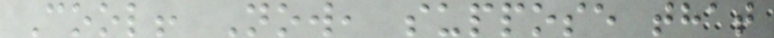Cool! Now, suppose that
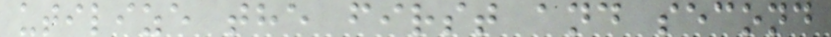utilize the first and second
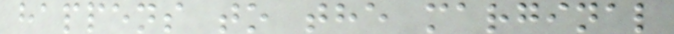happens to the marginal
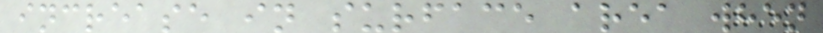increase in surface area when
